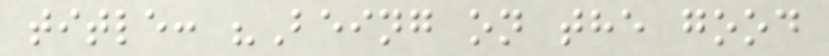title: "Being on the good
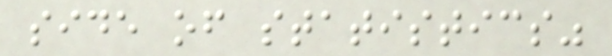side of statistics"
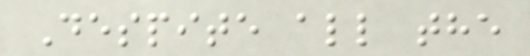Despite all the
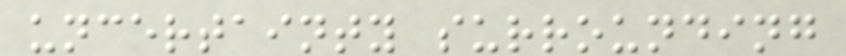uncertainty surrounding
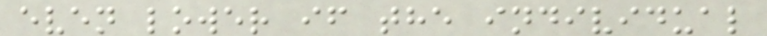even lower if the individual
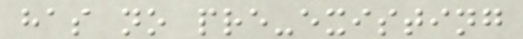has no pre-existing
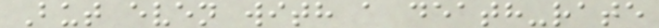But even with a death-rate
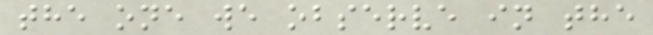the one we observe in the
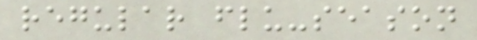regular flu-season
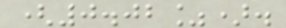(0.02%).
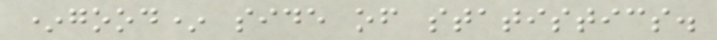*good* side of statistics.
